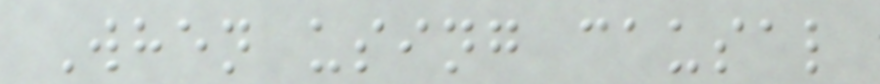When using causal
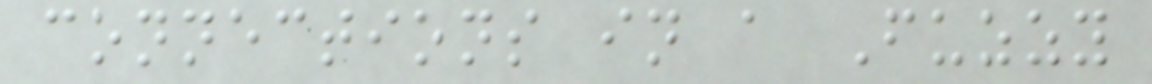connections in a Fuzzy
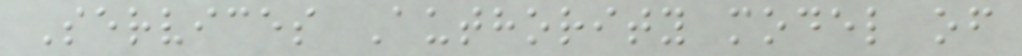Services Authority model of
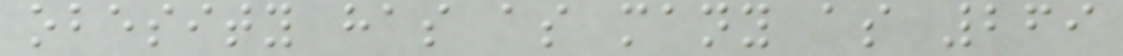obesity has as many as 269
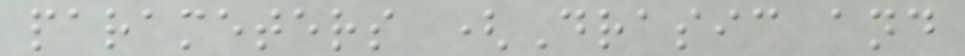parameters (Drasic and
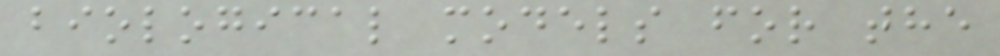biological models for the
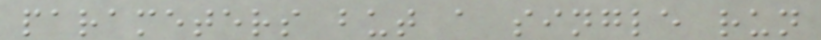parameters but a single run
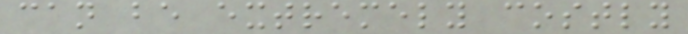can be extremely costly
